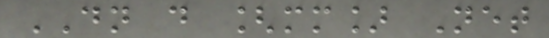DN d [mm] Net
